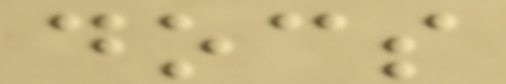docs
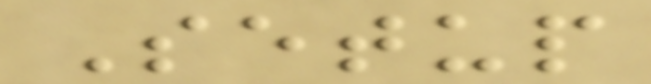Setup
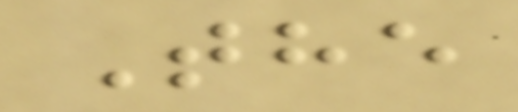The
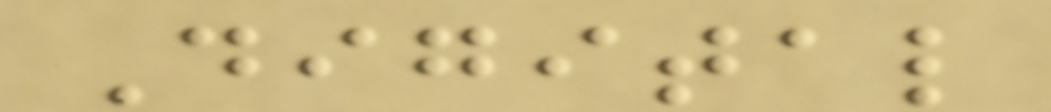Digital
